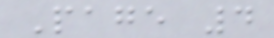Page 4
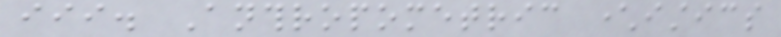iii. Anthropometric characteristics
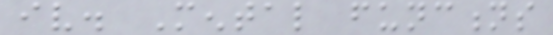iv. Mental functions
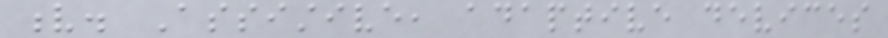v. Assistive, adaptive devices
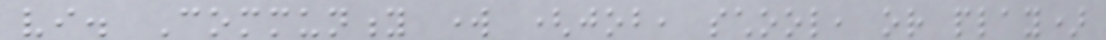vi. Community work (job, school, or play)
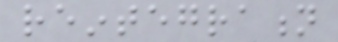reintegration
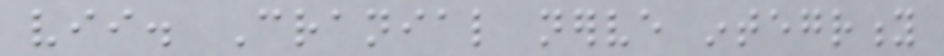vii. Cranial nerve integrity
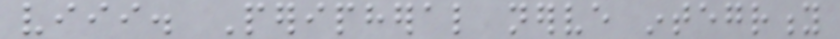viii. Peripheral nerve integrity
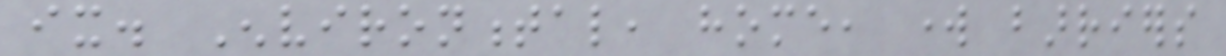ix. Environmental, home, work barriers
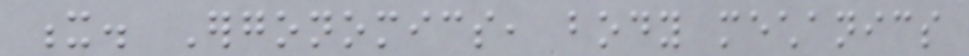x. Ergonomics, body mechanics
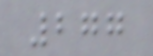277
